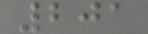201
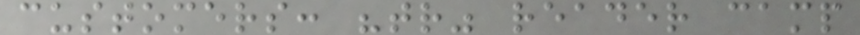customers: "tr" reader camp
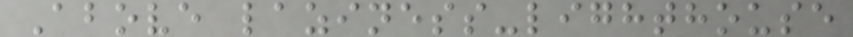Above laziness-lighthouse
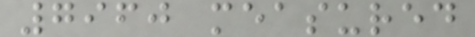7960 measured
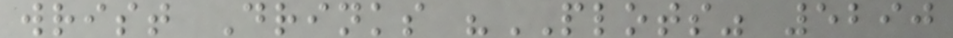wrist Drinks "PLOTS" 5290
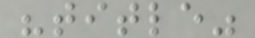"title"
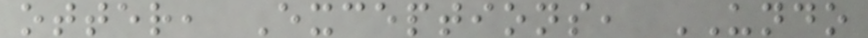otter, Exceptions, UNDO
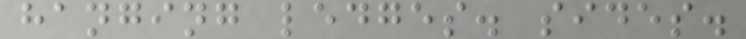hanging ledges. sides.
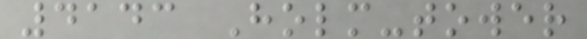4143 Holm-tower
